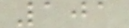101
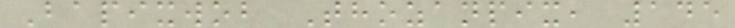Bapixwob Thozanpix, 145
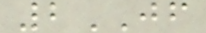2JF
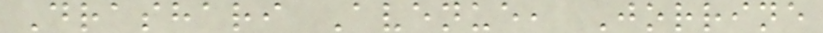Drashari Avenue, Jorrine
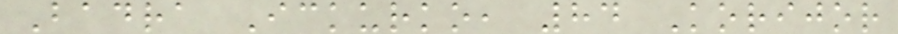Badra Ickurko, 84 Korijor
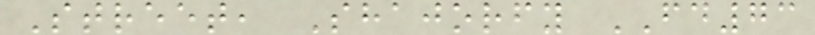Street, Shajorfy FD73
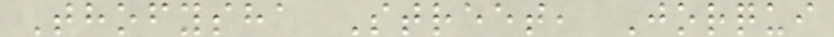Thofysha Street, Jorqui
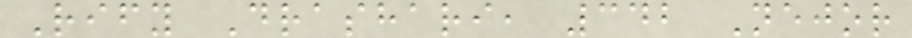Rify Drashari, 342 Nejor
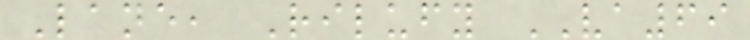Lane, Rilufy VA69
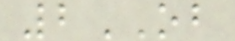2OB
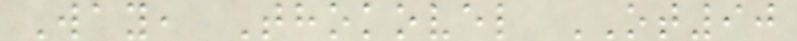Way, Thokovel OT90
